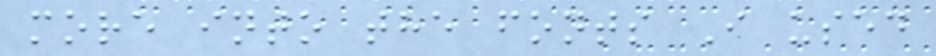more into the fonts I used
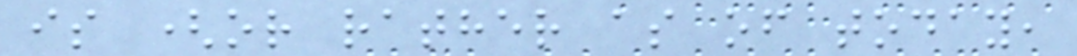is (or rather as of today,
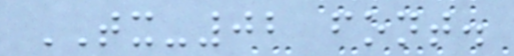TX-02 font.
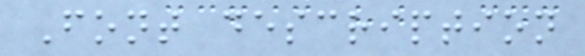Font description
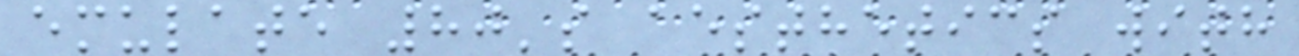emulate 80's aesthetics with
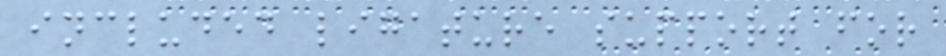included ligature support for
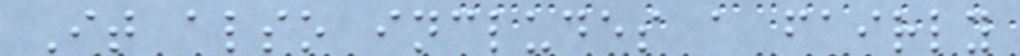It also includes a fairly
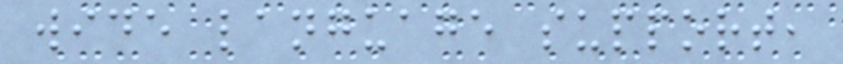wide language support,
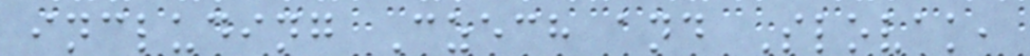including Czech and Slovak,
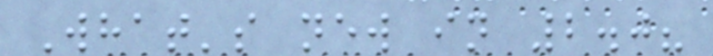What's new in 2.0?
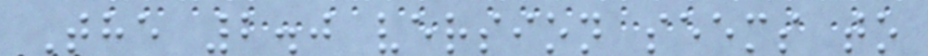The 2.0 version seems to
